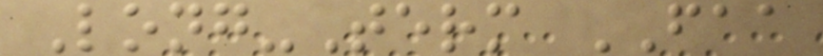Long-Term FAA
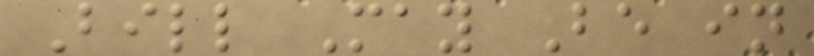Bill May Be in
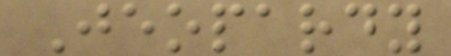Jeopardy
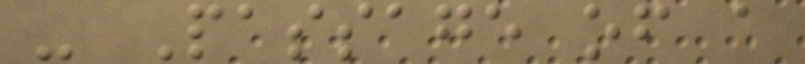- Passage of a
